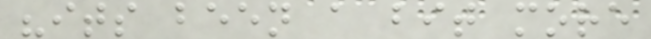"its been a bit more
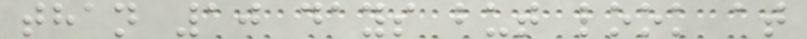than 10 days but look at
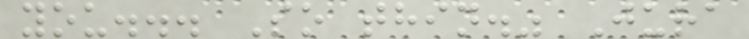you... So thin." Jura
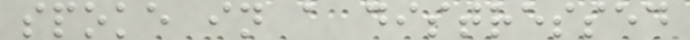spoke in a distressed
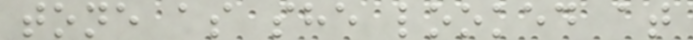tone as she looked at
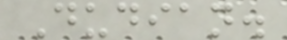Dudian.
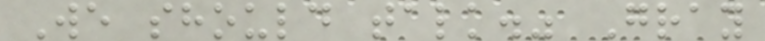We should talk." Gray
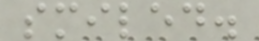smiled.
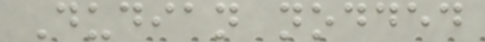Dudian nodded
